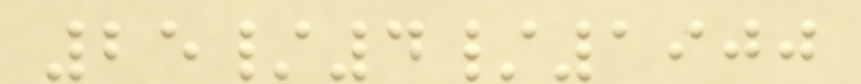25/4/1900
